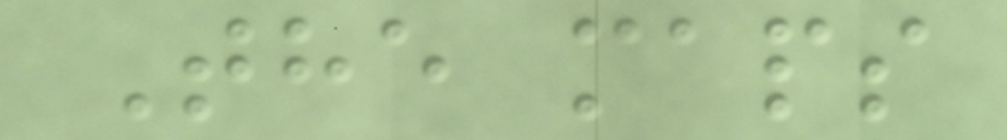The maps
